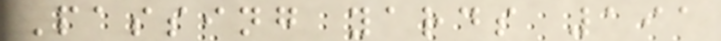Passing yards 191
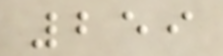259
